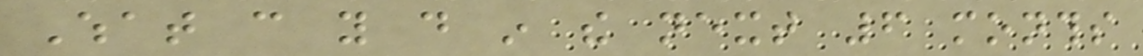What can you do in the next 6 months
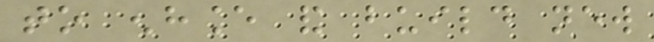to enhance and build new
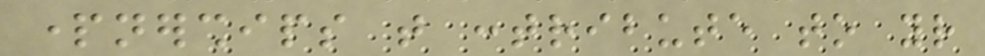partnerships that contribute to your
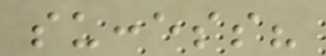success?
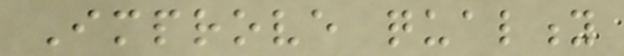Improve quality
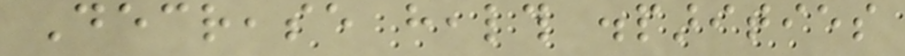Decrease health disparities
